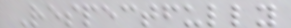Respectfully
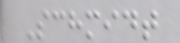Schmidt
